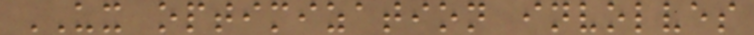UX optimization involves
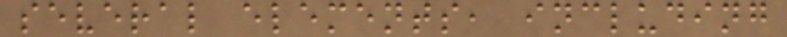several elements, including
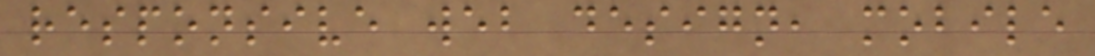responsive web design, mobile
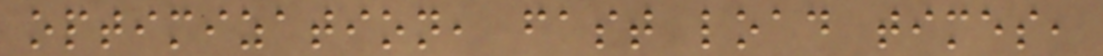optimization, fast load times,
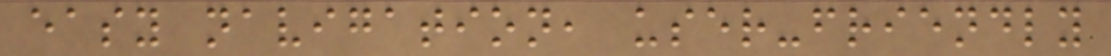easy navigation, user-friendly
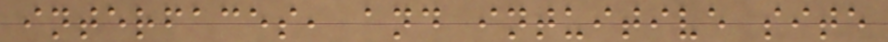interfaces, and intuitive site
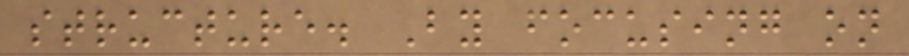structure. By focusing on
